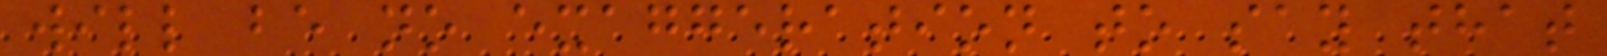will be no exaggeration to say that
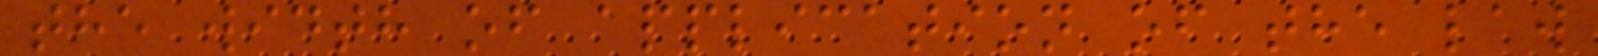the width of application of the law
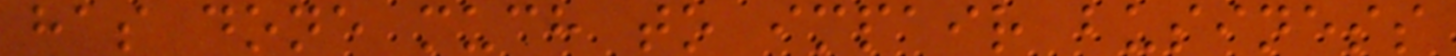has done much to impair business
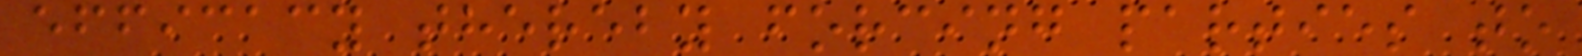efficacy thereby forcing parties to
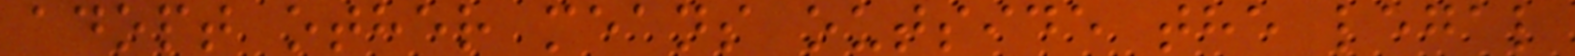adopt other means outside the legal
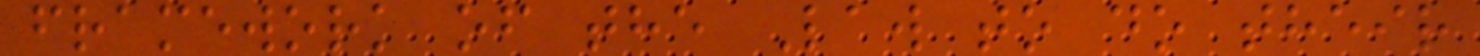framework of the Law to do their
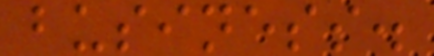business.
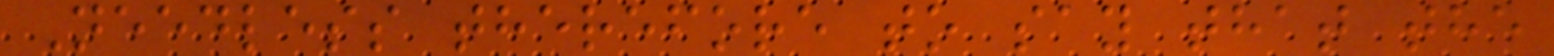Needless therefore to say that the
